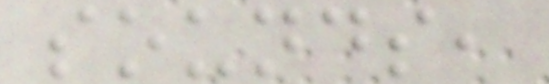sounds,
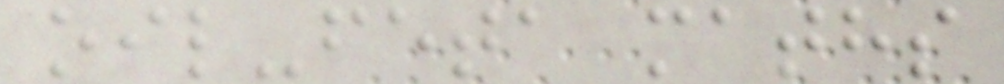oil-feta maths
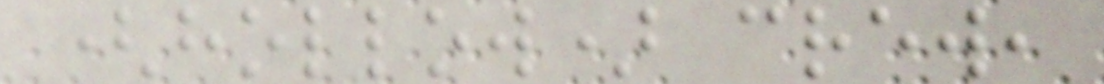(hollow) crew,
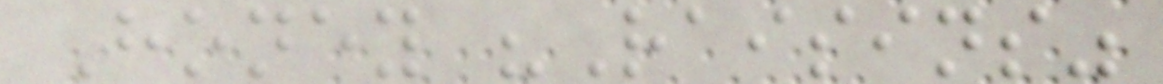Honey "Raisins"
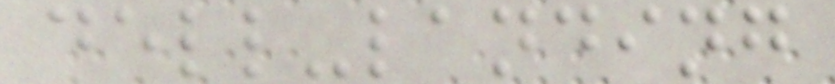dell-landing
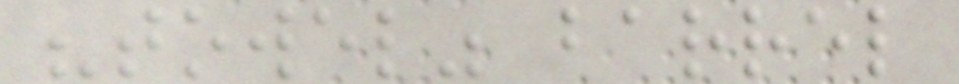"towel" barrel
